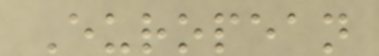European
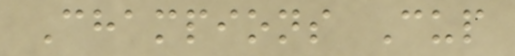Champions Cup
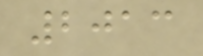2013
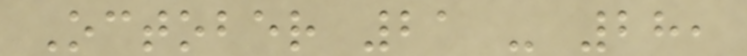October 21 - 28,
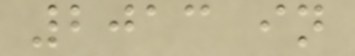2013 in
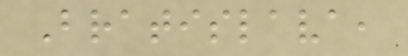Bratislava,
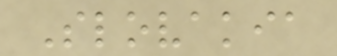Slovakia
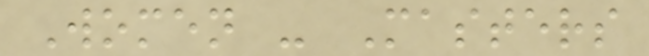Women - Masters
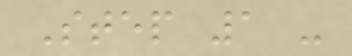Step 1 -
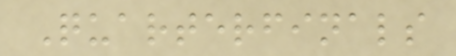Quarterfinals
